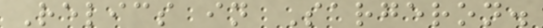Relics in Sargeron.
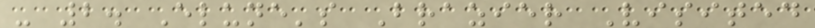- 2. Elune's Brazier Visited
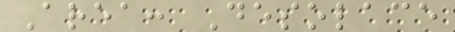Area: Desolace
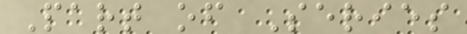Part of Series
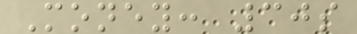Money: 30s
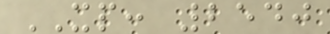XP: 2540
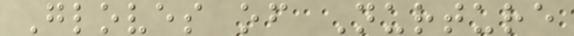Gloves of Nurture
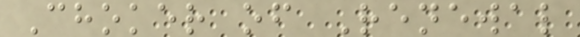Choker of Renewal
